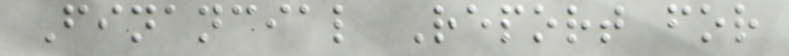Financial Report for
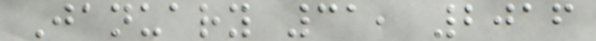January 31, 2016
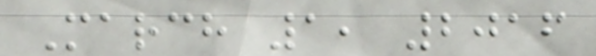March 1, 2016
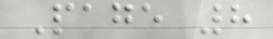Page 8
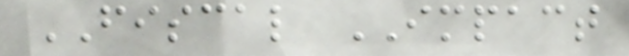FISCAL IMPACT
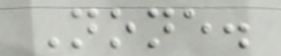None.
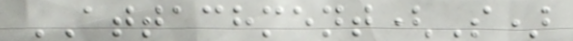ATTACHMENT(S)
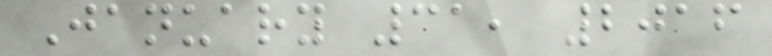January 31, 2016
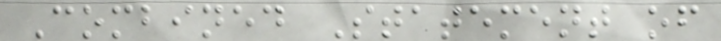Combined Statement of
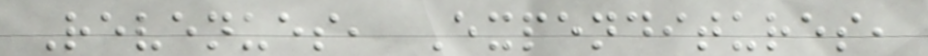Revenues, Expenditures,
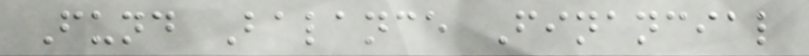Fund Balance Financial
